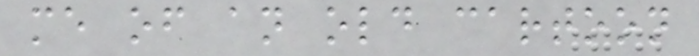me of an old cartoon
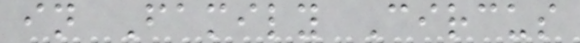in Family Circus
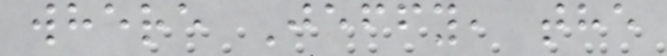where Jeffy, the
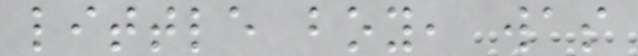little boy, was
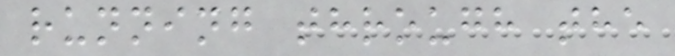running through the
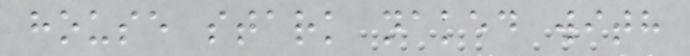house stark naked with
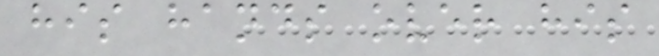his hands over his
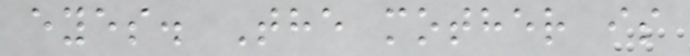eyes. The mother is
